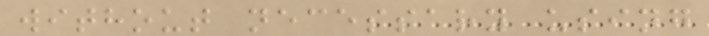without necessary using
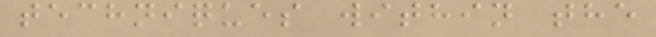techniques within the
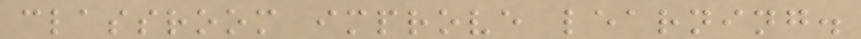classroom improve learning.
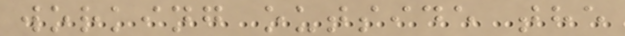working outside the
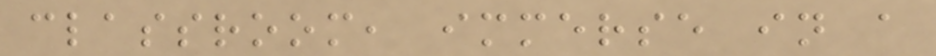classroom, immerse in a
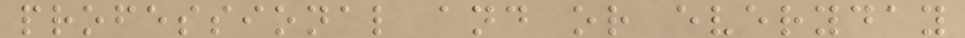professional and or everyday
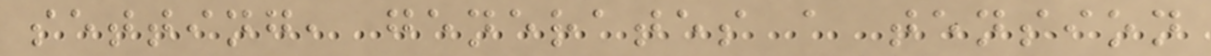setting, generates a tension
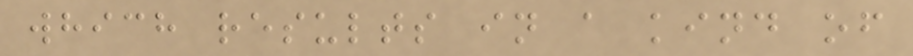which results in a kind of
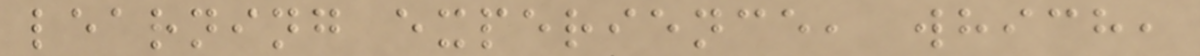learning experience, which,
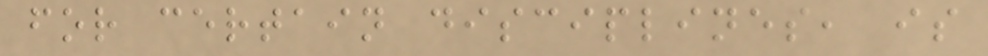for certain disciplines, is
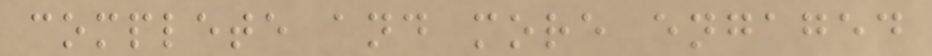complete and more engaged
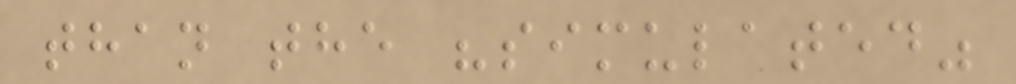than the "simulated"
